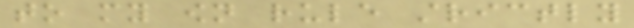to my own rule strictly
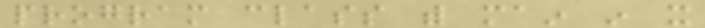program class with main in it
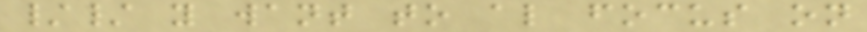// you want to also focus on
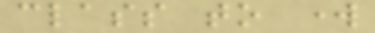class to work
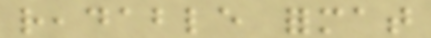readable format
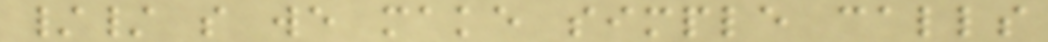// so we make simple calls
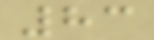83
